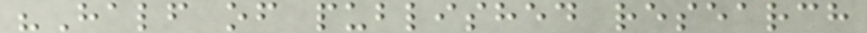"Half of published research
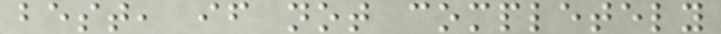best, if not completely
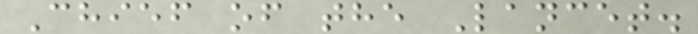Chief of the Lancet.
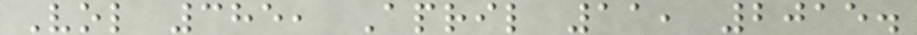Vol 385, April 11, 2015.
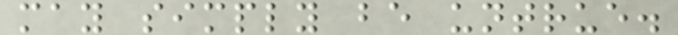may simply be untrue.
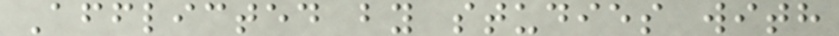Afflicted by studies with
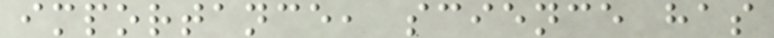importance, science has
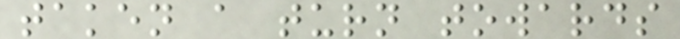taken a turn towards
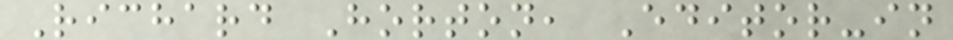Richard Horton, Editor-in
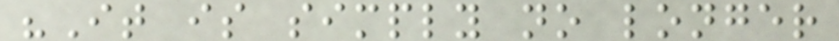"It is simply no longer
